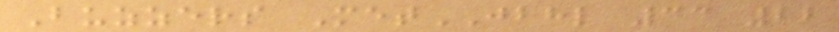Buzzers MetJBHL 33 22
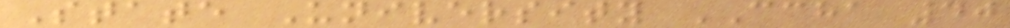State University CCHA 40
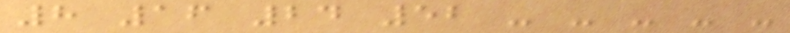8 16 24 52 - - - - -
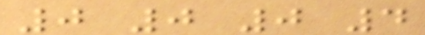0 0 0 4
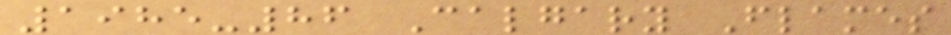1985-86 Calgary Flames
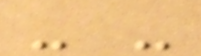- -
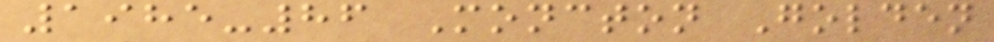1985-86 Moncton Golden
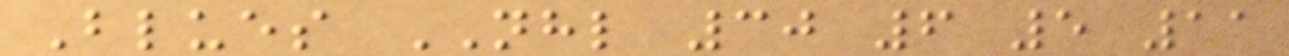Blues NHL 30 6 5 11
